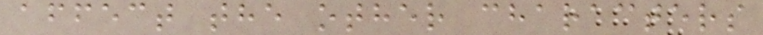affect the other characters
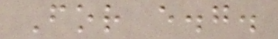For e.g.
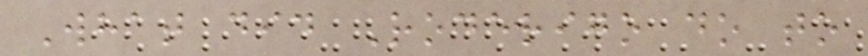What did Roderigo do to
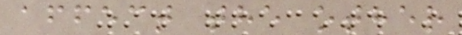affect the other
